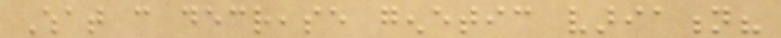What can decrease genetic variation?
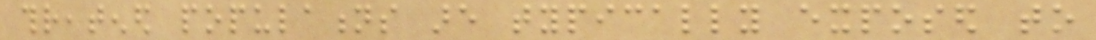threatened populations are typically exposed to
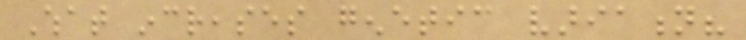What increases genetic variation?
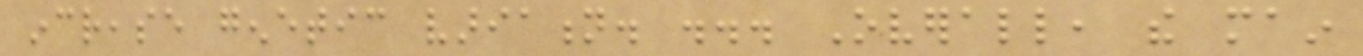increase genetic variation. ... Overall, the main
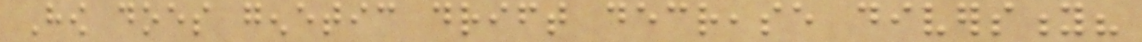How does genetic drift decrease diversity?
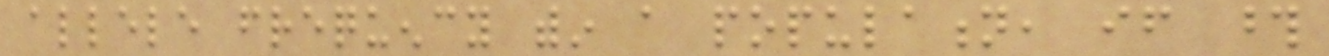allele frequency within a population, if those
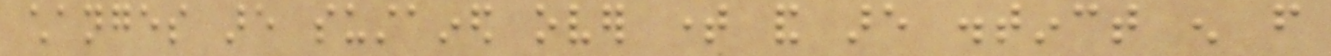changes are sustained over time and are distinct enough from
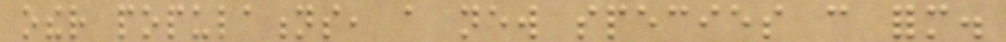other populations, a new species can form.
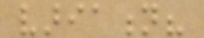variation?
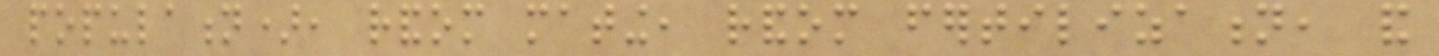population), random mating, random fertilization, and
